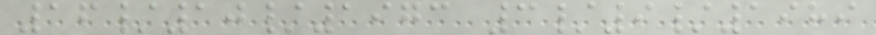16/10/1973 3/9/1989
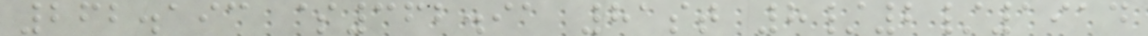262.193 $362.91 81st 8/2/1914
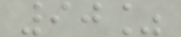90%
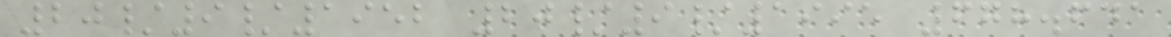20/9/1952 20/9/1995 678.641
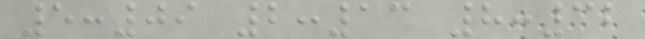5:09 2:13 8:32
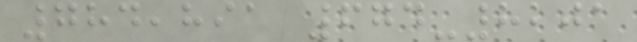784,891 674-8201
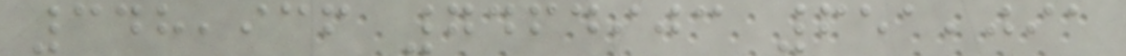348,936 7464903 651,091
